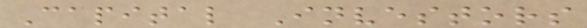Capital Investors
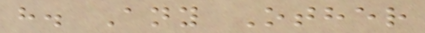h. Any Other
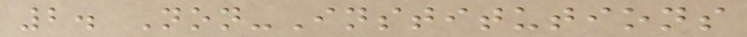2. Non-Institutions
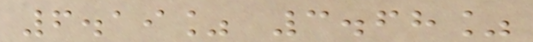6.19% 3.68%
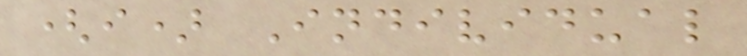(i) Individual
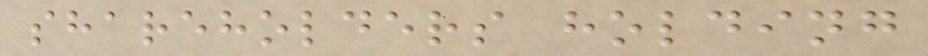shareholders holding
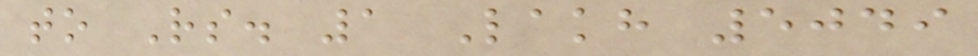to Rs. 1 Lakh 5049
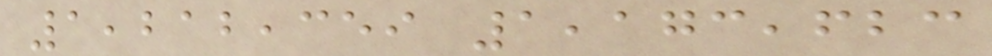1,212,359 1,173,623
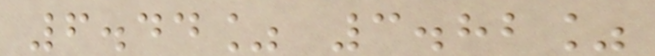6.44% 3.82%
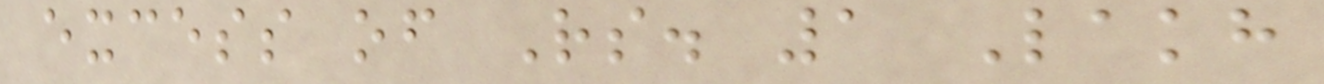excess of Rs. 1 Lakh
